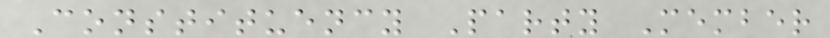Constituency Party Member
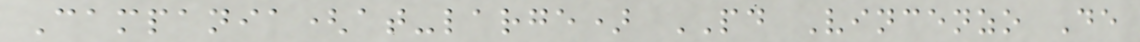Campania(at-large) PD Vincenzo De
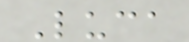Luca
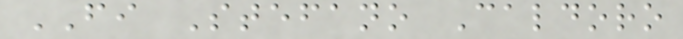FI Stefano Caldoro
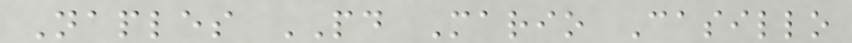Naples PD Mario Casillo
